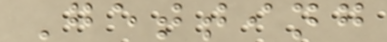Getting
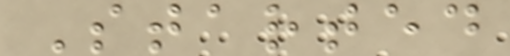Started
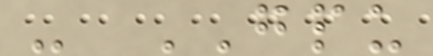- GPU
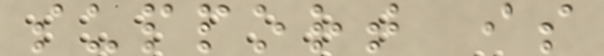support is
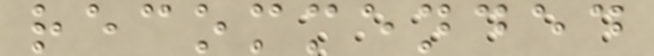recommended
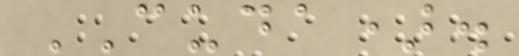CUDA).
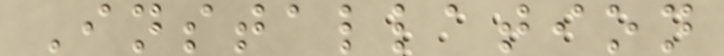Installation
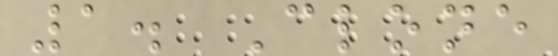1. Clone
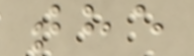the
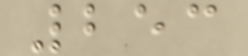253
